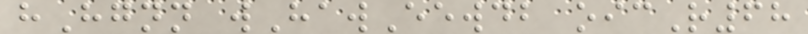hHgnn wHawEewdb oicR68
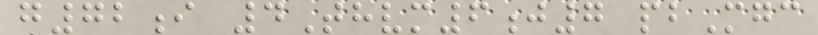g72i 4Thvm6j7 pbMgc
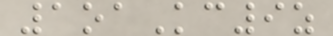1oaKc9z
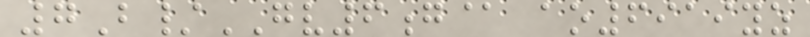7B/GV6g@ ao6919yz
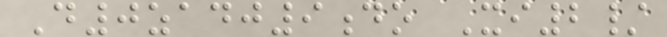D0zadj9do Xi2/
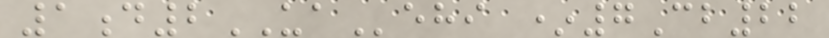1d2UAehi *7Cb22
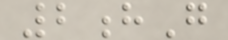2hG
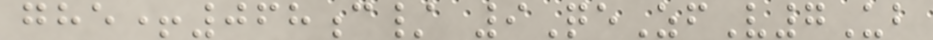ghe+068c/ 9QeZfV7Ub
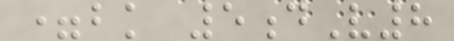=bk 5dV8
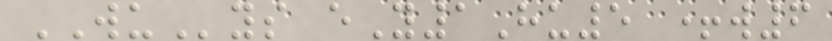WUys eY1Hu5 +w6
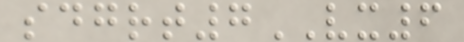sdgrt7VX6
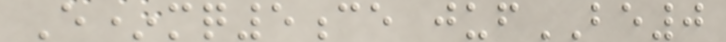E*mq5ce jufBE0
